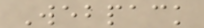Webpack
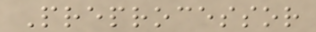Preprocessor
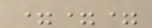===
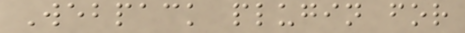Webpack plugin for
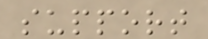support
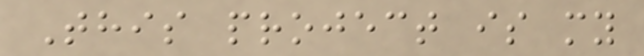This project is my
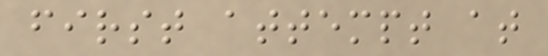first attempt at
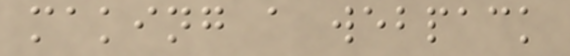making a webpack
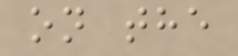on the
